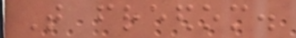That freedom.
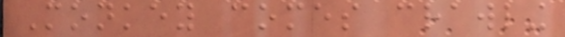Monkey comes crawling
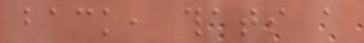back, thats a
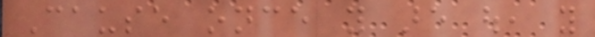Cause once you are out, you
